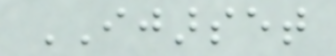IJARSET
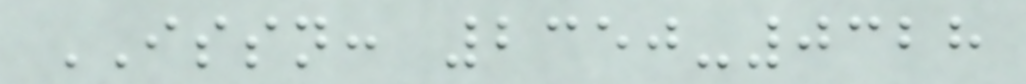ISSN: 2350-0328
